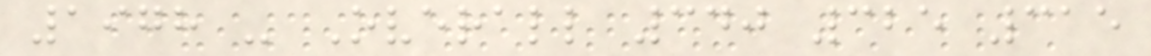1978 - Overall 340 325 315
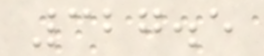327.5
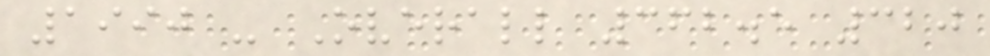1990 - Overall 362.5 320
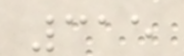315
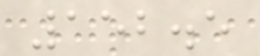152.5
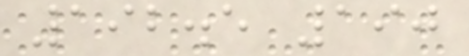192.5 190
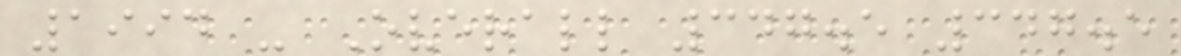1994 - Overall 347.5 347.5
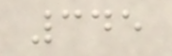345
